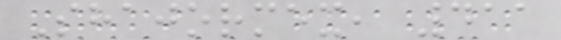Shajormex, 411
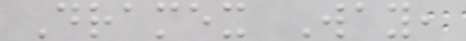Dramex Way,
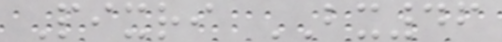Pixri BX46
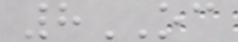8OC
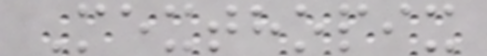Mexthopix
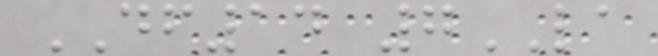DF14 7LA
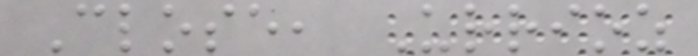Close, Urrioz
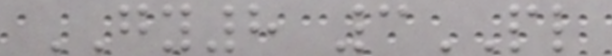GY8 3PL
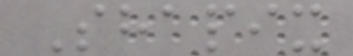Shapix
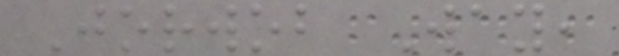Jorwob Way,
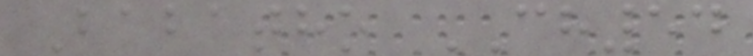Babatho CH54
